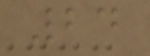24
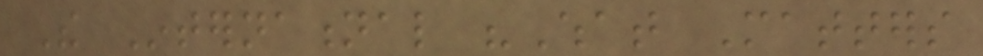The International "What Matters
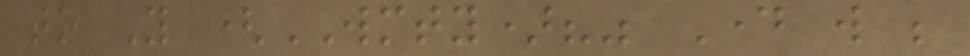to You (WMTY)?" Day will be
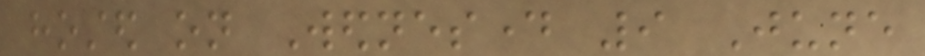hosted on Wednesday 9 June
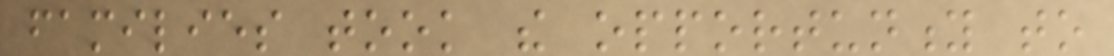families took the opportunity to
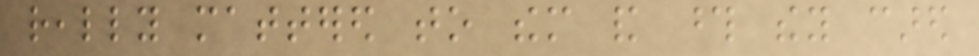really mattered to them and those they cared
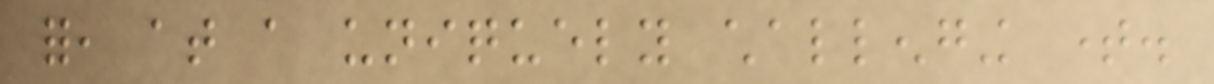for, at a uniquely challenging time.
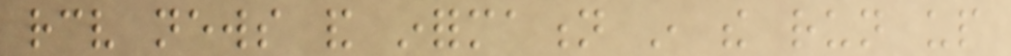receive news and information in the run up
